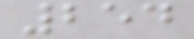254
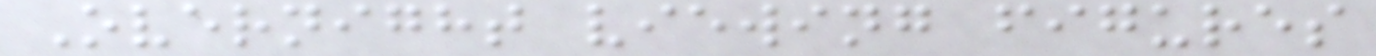Overnight viewing figures
